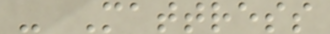- Mattress
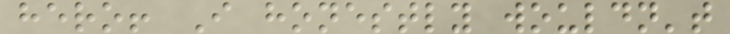hero! I honestly wouldn't
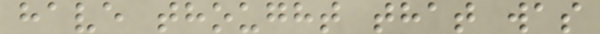have thought that was
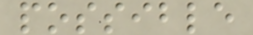possible
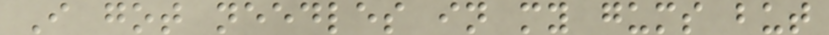I got needles in my gums but
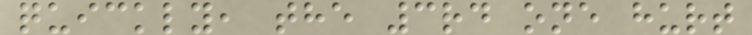quickly, the 3rd one hurt
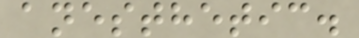anesthetic.
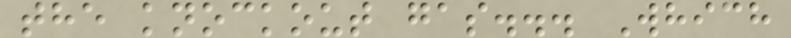the knockout gas... Which
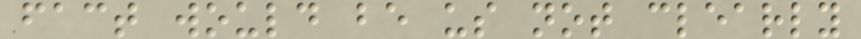fact would be us not clearly
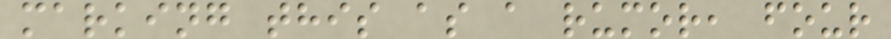marking this as a rumor, four
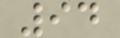94
